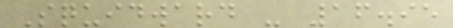Squidward - 16.95
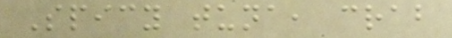Spicy tuna, crab
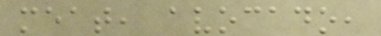meat, avocado,
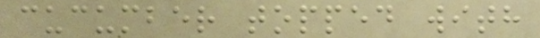cucumber topped with
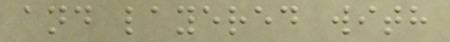and layered with
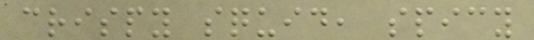crispy squid, spicy
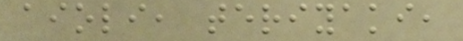aioli, teriyaki,
